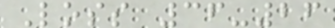Loss 36-26
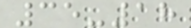35-18
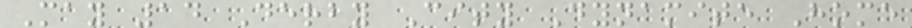May 14 Derby City Dynamite Home
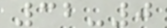32-0
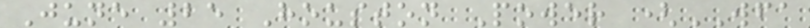June 25 Houston Power (WFA
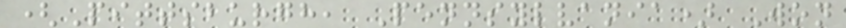(Pittsburgh, Pennsylvania) Won
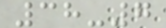38-7
